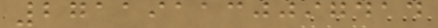271191130097414
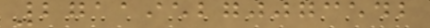271195270073542
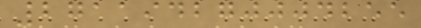271194270004255
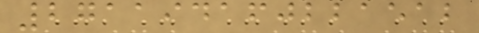271194160221512
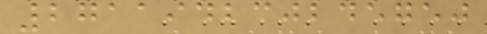271194230245750
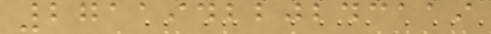271194220243119
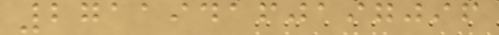271194160197096
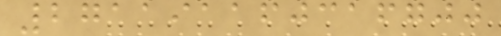271191160316700
